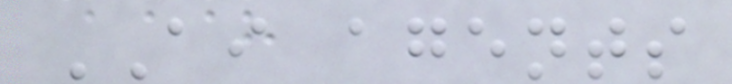AI agents
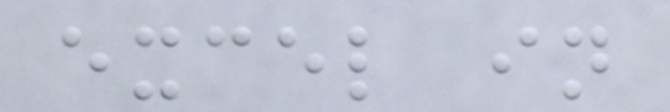excel in
